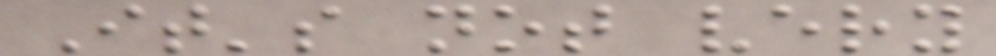It's not very
